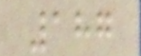187
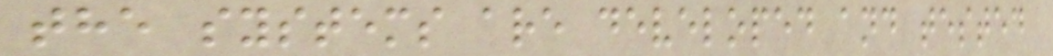the systems are developed and tested
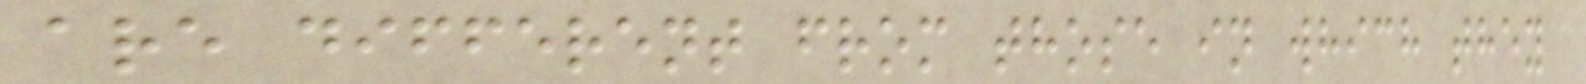are different from those in which they
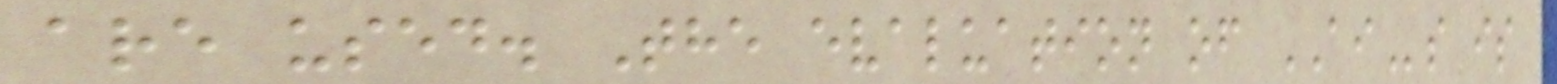are used. The evaluation of AIs is
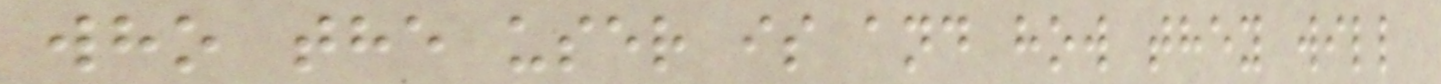who the user is and how they will
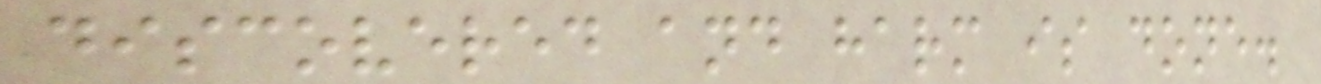discovered and harm is done.
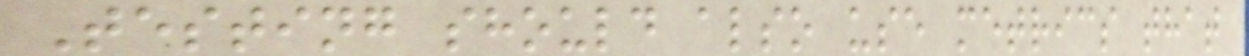Testing should also use metrics that
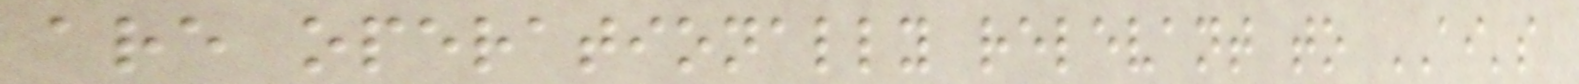are operationally relevant to AI's
